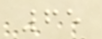65
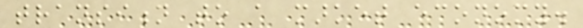transition to a market economy.
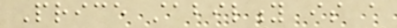Price stability is a
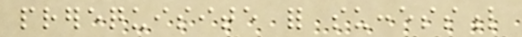prerequisite for successful
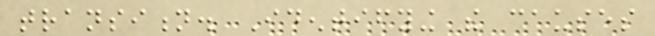transition. Identifying the causes
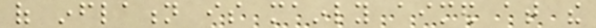of inflation is mainly aimed at the
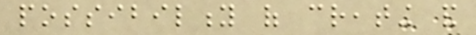possibility of creating and
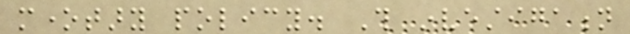monetary policy. This investigation
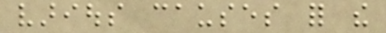various causes for the
